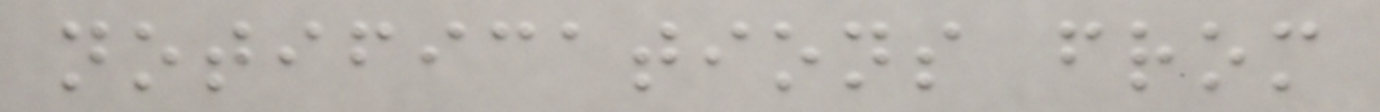notifications from
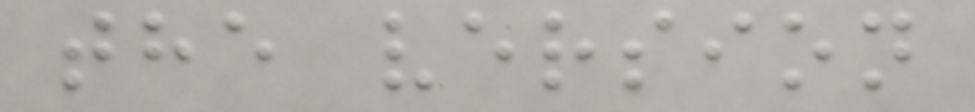the version
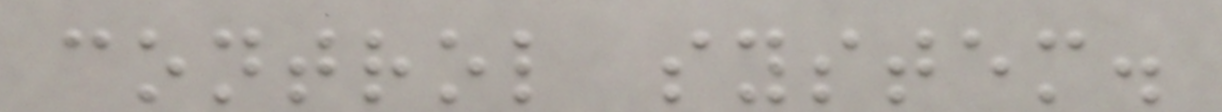control system.
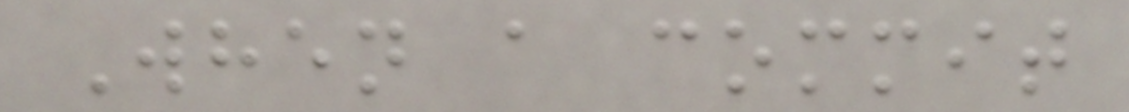When a commit
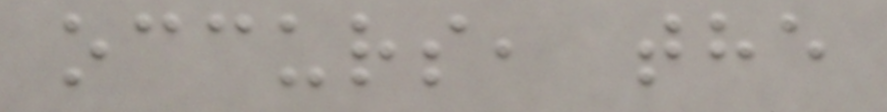occurs, the
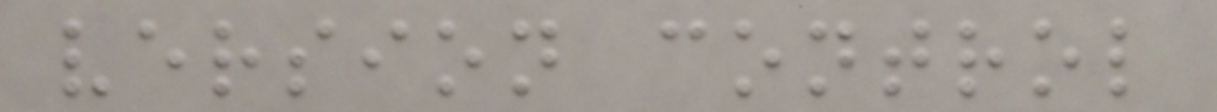version control
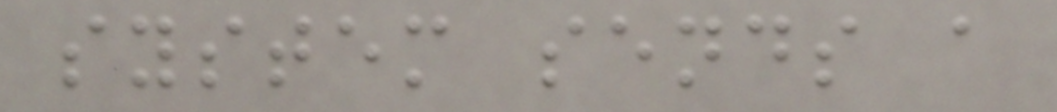system sends a
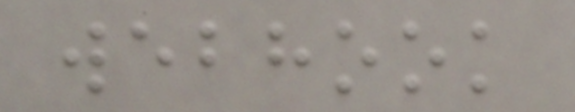webhook
